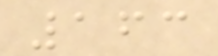163
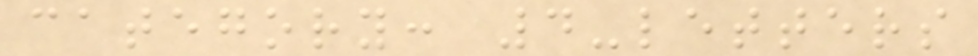category: 4-letters
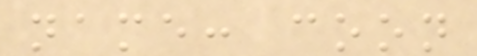name: coon
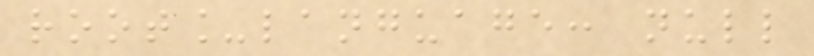root_language: null
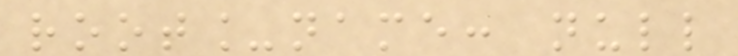root_name: null
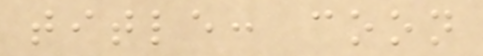title: coon
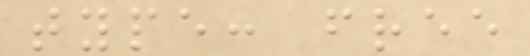type: free
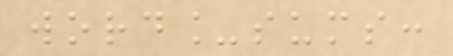word_sums:
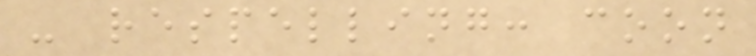- respelling: coon
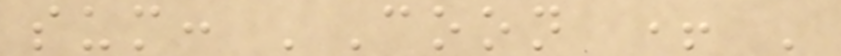sum: 'Coon + '
